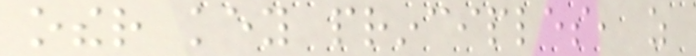other key principles, as
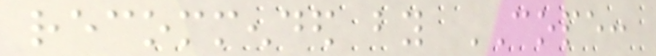recommended by COPE:
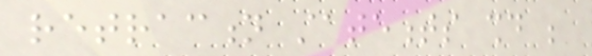retraction statements should be
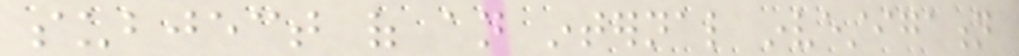subject of an internal investigation
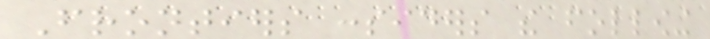Frontiers considers the following
